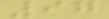97
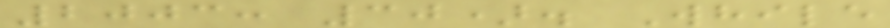2003: 30). While
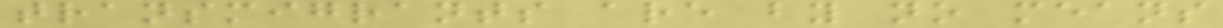transmigrants are by no means
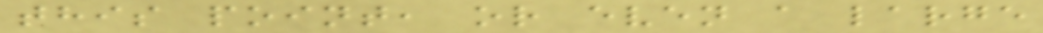this point, or even a large
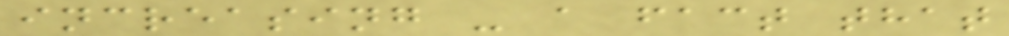increasing - a fact that
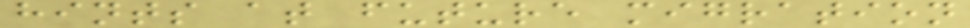hints at future migration
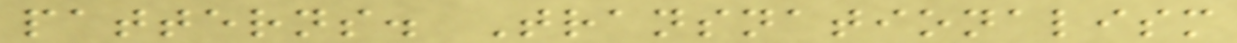patterns. Transnationalism
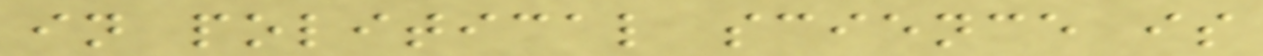in political science is
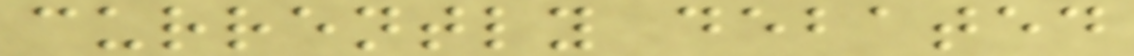currently debated
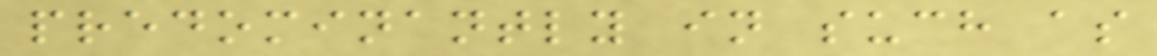predominantly in such as
